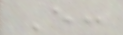E:
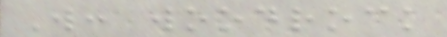W: woodrock
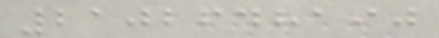2102648190
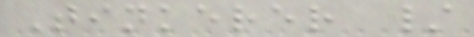Tinkerer /
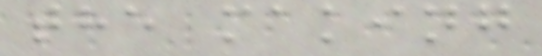the making
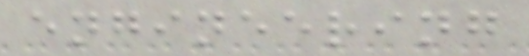engineering
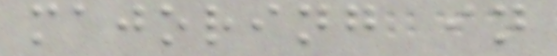majoring in
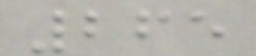265
